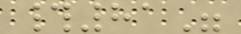#81"
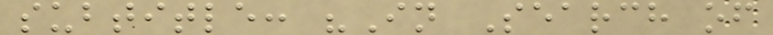subtitle: "In Search of
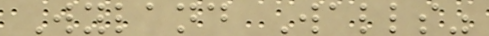Wyland Walls"
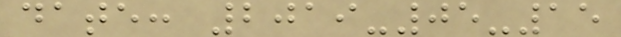date: 2019-05-15
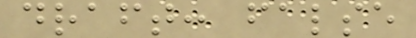draft: false
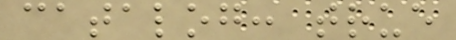catalog: true
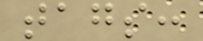tags:
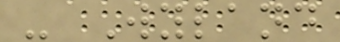- Wyland
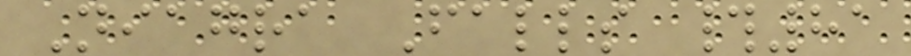Niagra Falls #81
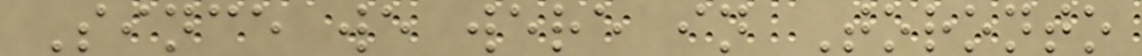Since we were in Toronto
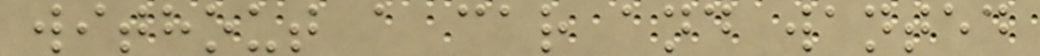without a car and wanted
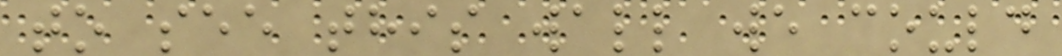to see this wall we could
